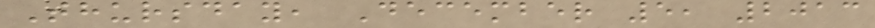Thursday, December 5, 2013
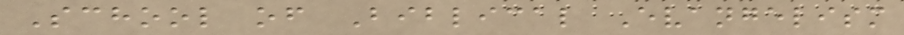School of Biblical Evangelism
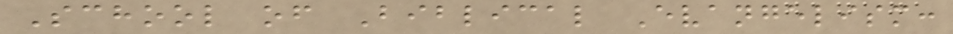School of Biblical Evangelism:
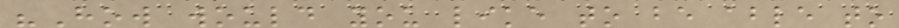"How would you like to be able to
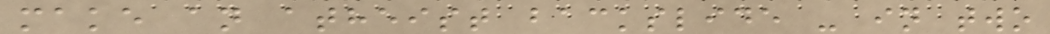make an atheist backslide - in two
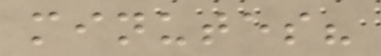minutes?
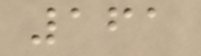161
